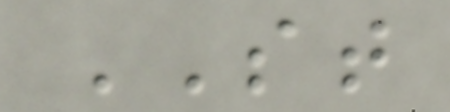ST
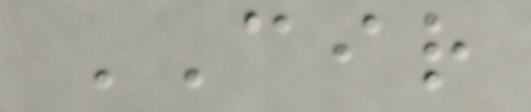CIR
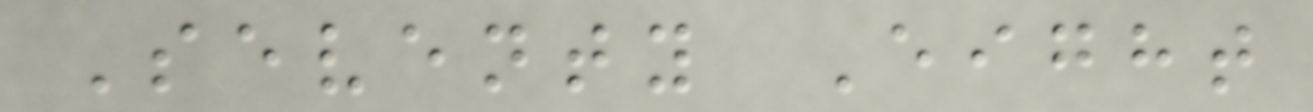Seventy Eight
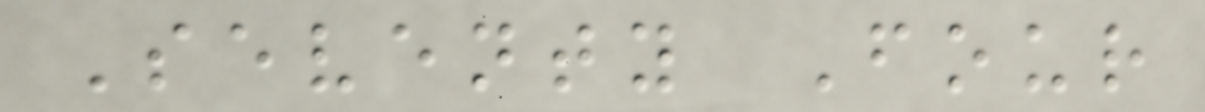Seventy Four
